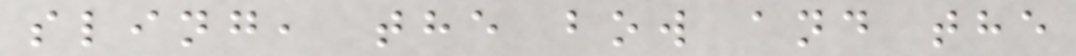sling, the bow and the
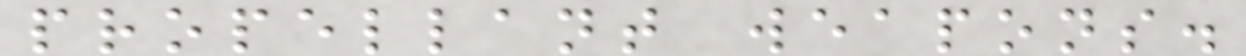propellant weapons.
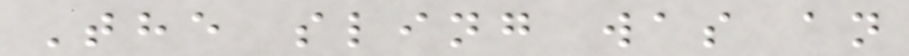The sling was an
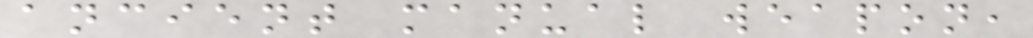ancient manual weapon,
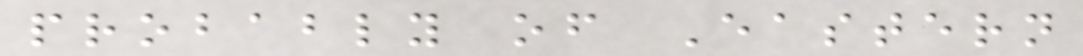probably of Eastern
